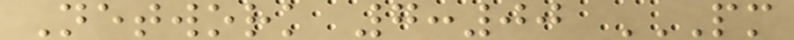Network 7:00 PM
